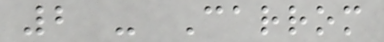2 - Carrom
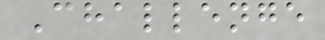Challenge
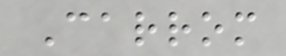Carrom
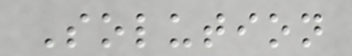Solution
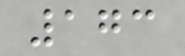173
